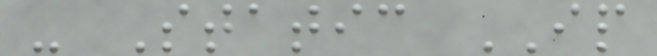- Static IP
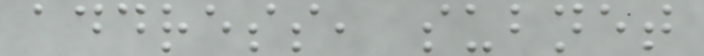address, subnet
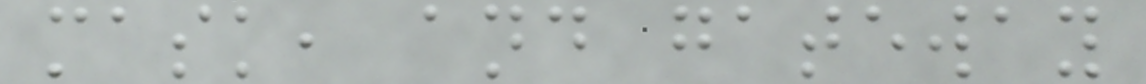mask, and gateway
